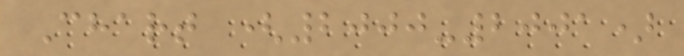Chart (2000-2001)
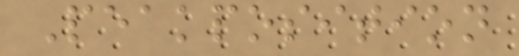Peakposition
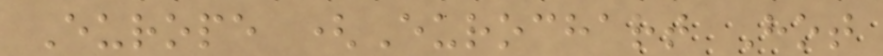Europe (Eurochart Hot
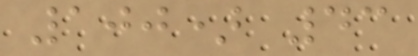100) 43
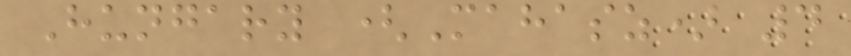Hungary (Mahasz) 4
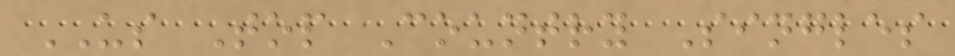US Top Country Singles
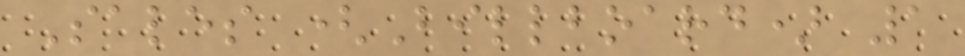Sales (Billboard) 1
